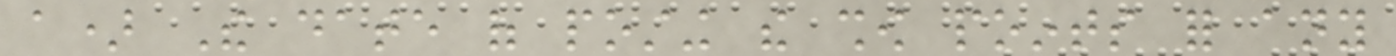a) The date of posting the show points for any
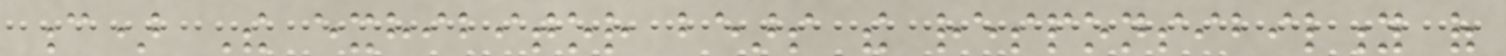c) The exhibitor bears the responsibility of
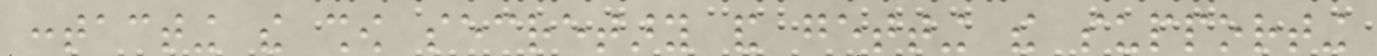contacting the show secretary and getting the supporting
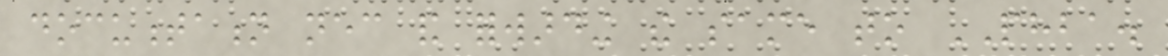documentation necessary and forwarding the same to PHBA.
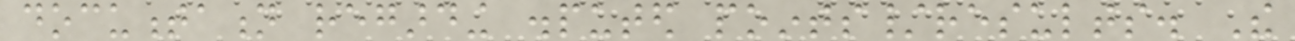documentation regarding disputed points/results. The
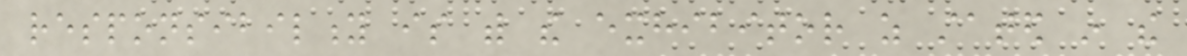responsibility is with the exhibitor as stated in the
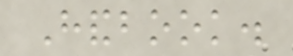Handbook.
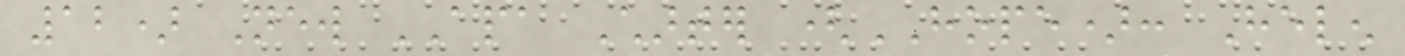12) New APA Charter (HOPE): Helen
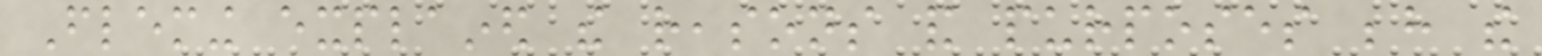Fleming explained the reasons and purposes behind the
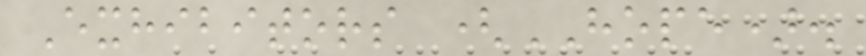Exhibitors (HOPE).
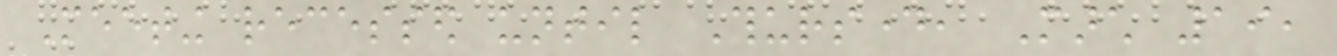Meeting recessed until Thursday, March 19,
